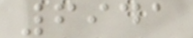6941
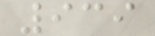939
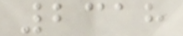2318
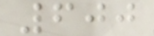600
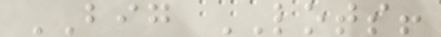BIG LOTS!
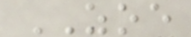ZOE
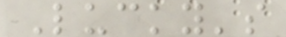Lucky's
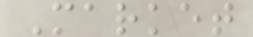Market
